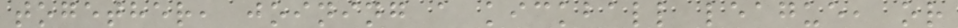together, joining a kickball league, or
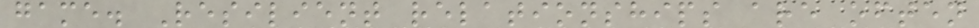game. Resilient relationships are often
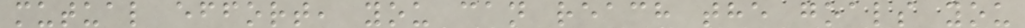mutual effort, you can reach the goals you
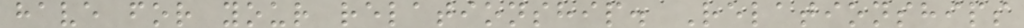have for your relationship. Relationships
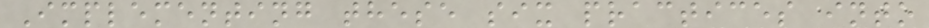Implementing these six practices into
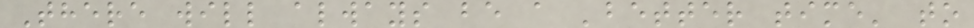There will always be a 'better time' to
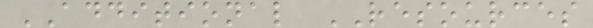ADDITIONAL RESOURCES
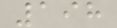198
